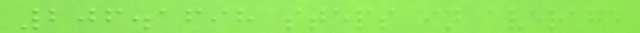206.1698 steps in average
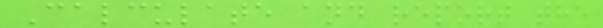Calculate and report the
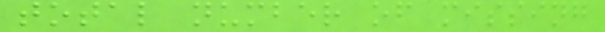total number of missing
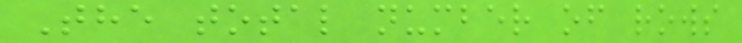The total number of rows
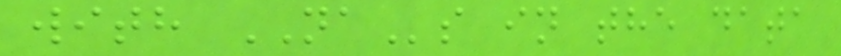with NAs in the data
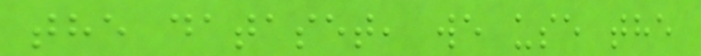the dataset, we use the
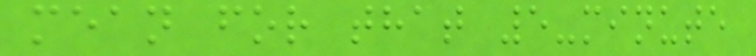mean for that 5-minute
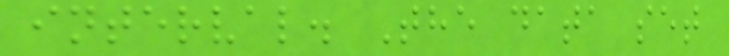interval. The data set
